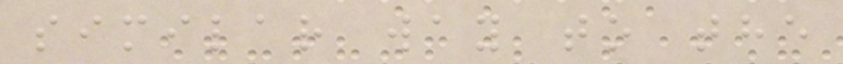similar way to the
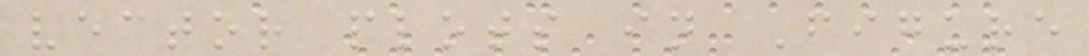vector plots in Figure
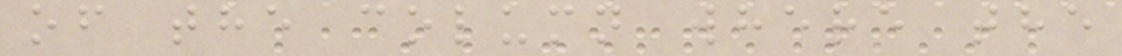of the column where the
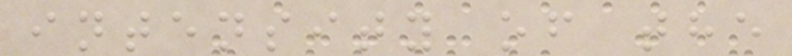intensity of the
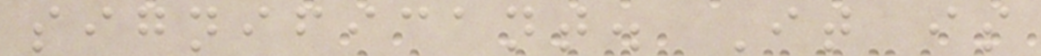significant. It is
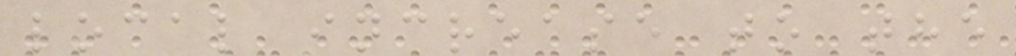local increase to the
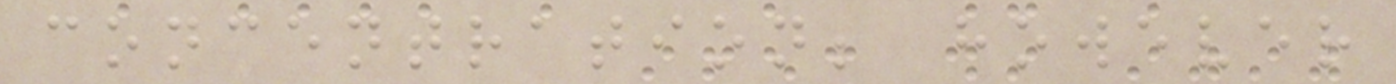concentration; however
